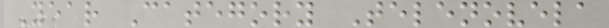Year Category Telenovela
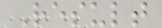Result
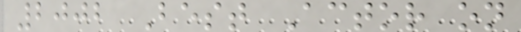2002 Best Actor on
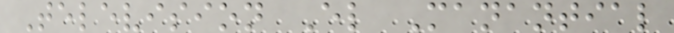Television El Manantial
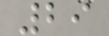29
